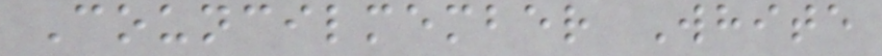Councilmember White
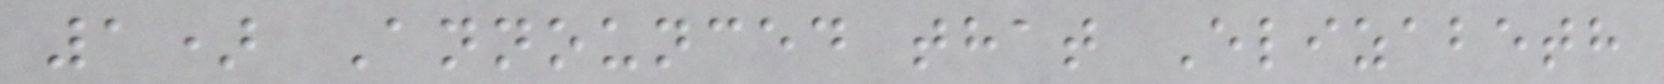1) Announced that Elizabeth
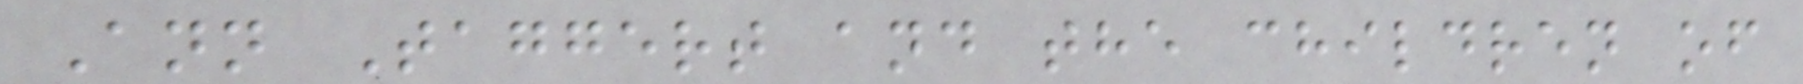Ann Taggert and the children of
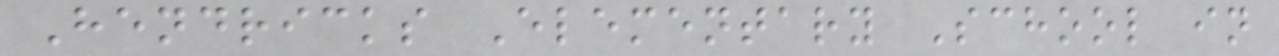Hendricks Elementary School in
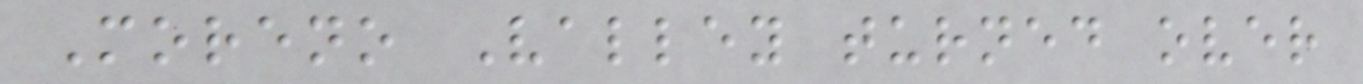Moreno Valley turned over
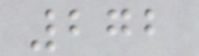272
